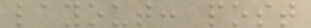layout: post
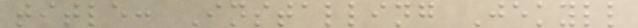title: Installing Jekyll
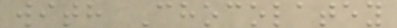with Chocolatey
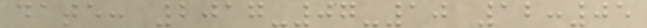date: 2017-07-10 12:05
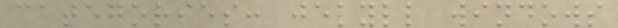categories: jekyll windows
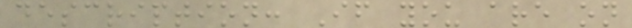description: If you are on
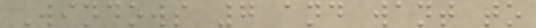Windows 7 and want to
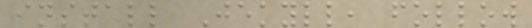install Jekyll, follow
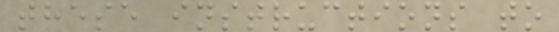these instructions to
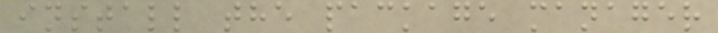install the package manager
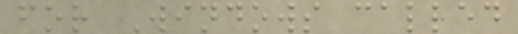for Windows called
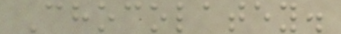Chocolatey.
